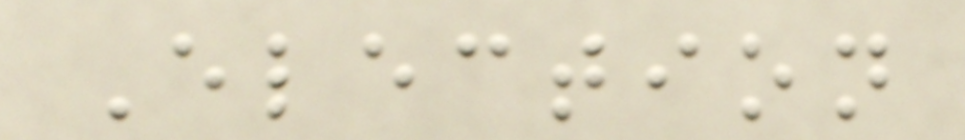Election
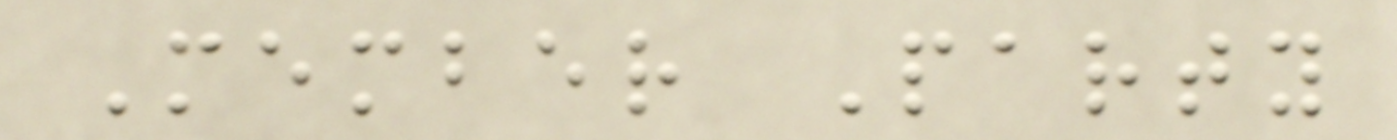Member Party
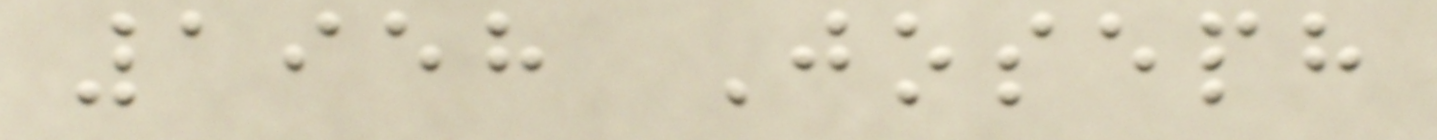1958 Joseph
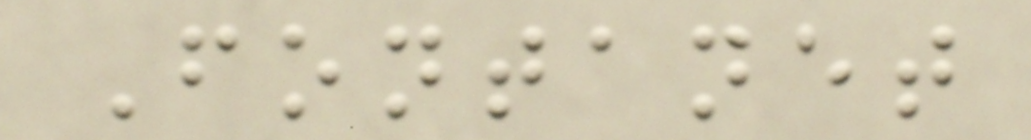Fontanet
